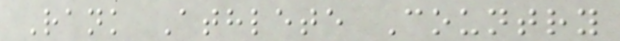Rank Athlete Country
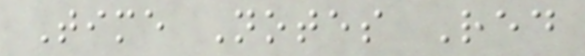Time Notes Red
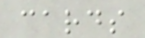cards
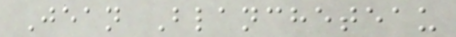Jean Blancheteau
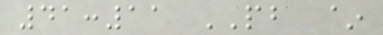41:11 PB ~
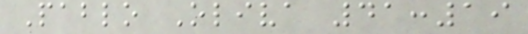Pablo Oliva 41:19
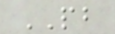PB
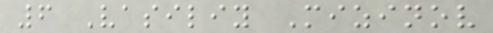6 Vasiliy Mizinov
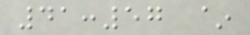41:57 ~
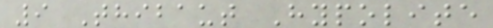9 Thibaut Hypolite
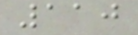110
